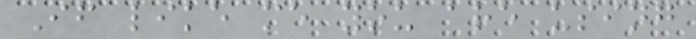If like me you are using
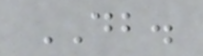DB.
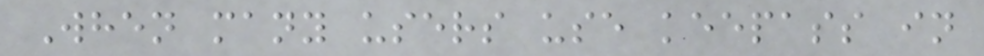When many users use keepass in
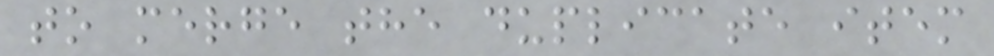to merge the duplicate item
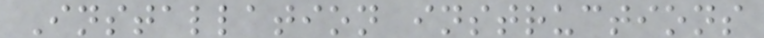Installation instructions
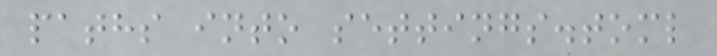paths into settings.toml
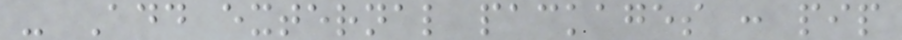- Add external packages : pip
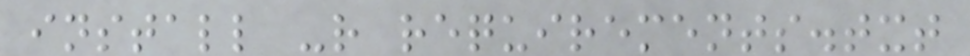install -r requirements.txt
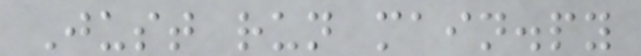Just run main.py
